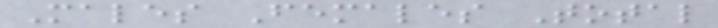Males Females Total
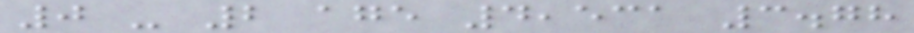0 - 2 age 4,531 3.78
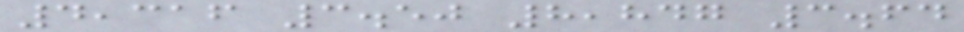4,316 3.50 8,847 3.64
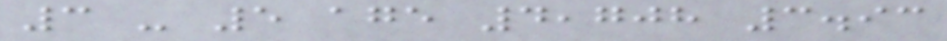3 - 5 age 4,708 3.93
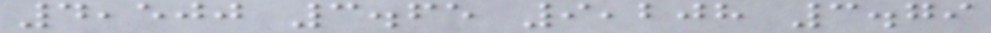4,500 3.65 9,208 3.79
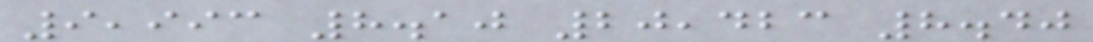9,993 8.10 20,423 8.40
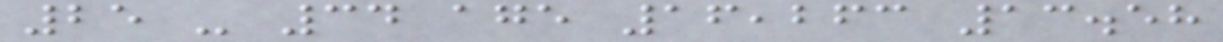25 - 34 age 16,263 13.58
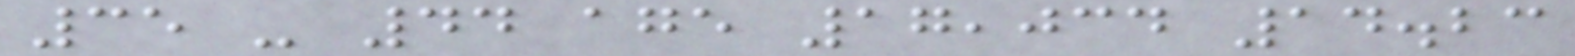35 - 44 age 17,034 14.23
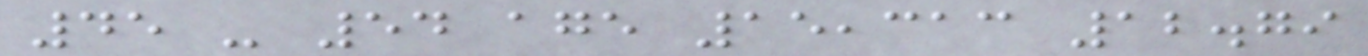45 - 54 age 15,313 12.79
